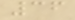36
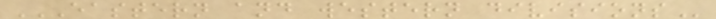EASTERN AND WESTERN DIVISIONS
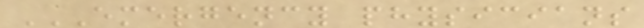EMERGENCY PHYSICIANS
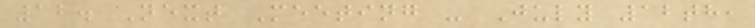12. Next Meeting - July 12th,
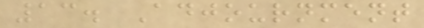13. Adjournment
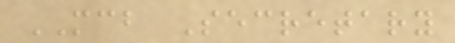MCB Secretary
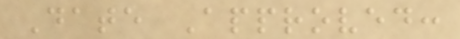Date Approved:
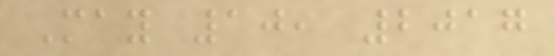May 10, 2017
